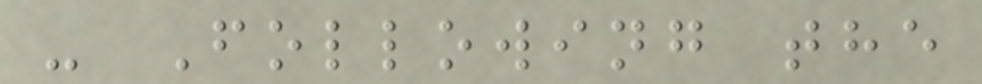- Following the
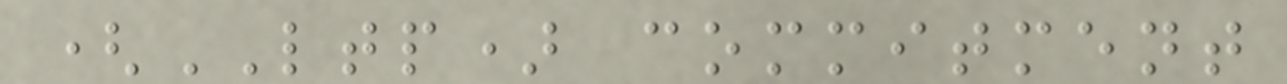(LTP) commitment
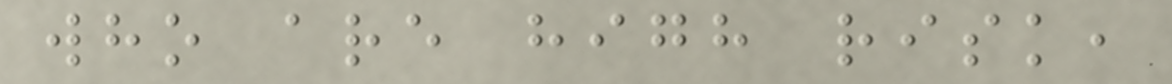who are high risk,
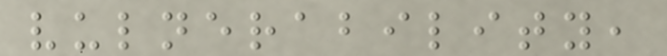vulnerability,
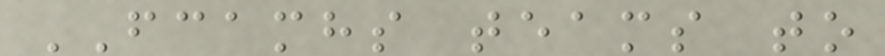FCAMHS teams to
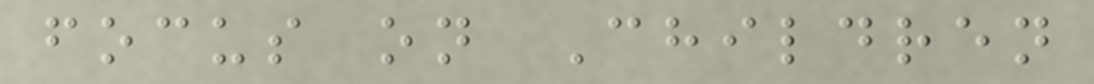focus on Children
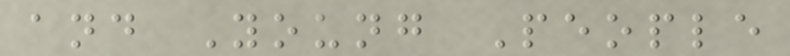and Young People
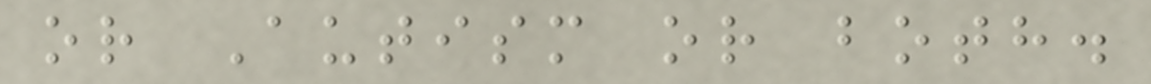or Autism or both.
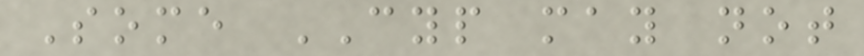Some CYP may not
